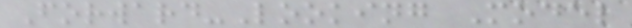Forward-Looking Model
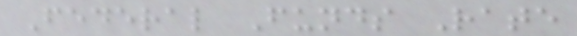Federal Funds Rate
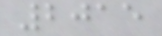2015
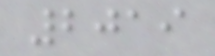2019
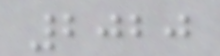2020
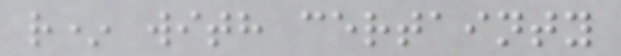r* with certainty
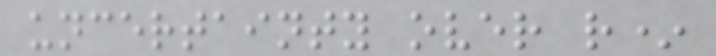uncertainty over r*
